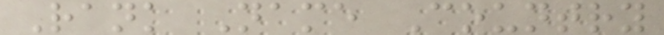Rank Name Country
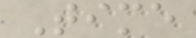Time
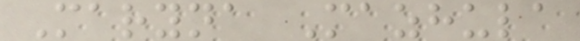Maryna Mazhula
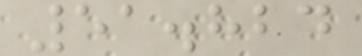51.824
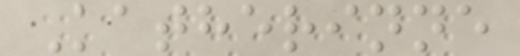Katherinne
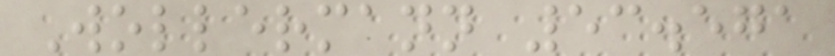Wollermann 53.571
